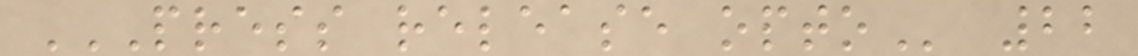PRESS RELEASE OPTO 22
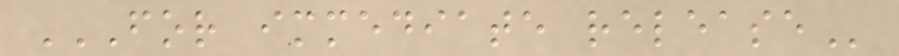FOR IMMEDIATE RELEASE
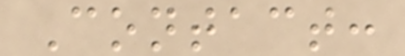Contact:
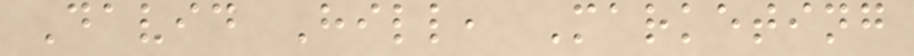David Hill, Marketing
